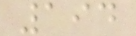194
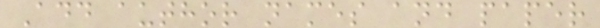Add author names and paper
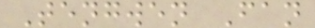Tengwen Fan
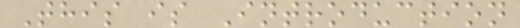This is Introduction
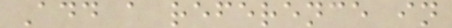Add a reference in
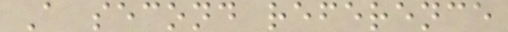A second reference
